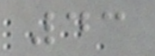43
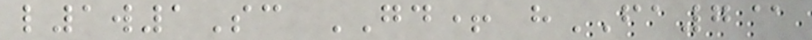l1w1Sc GD+ hFA7@
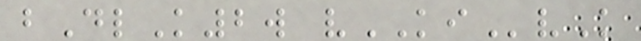bDlK2w vKIvK
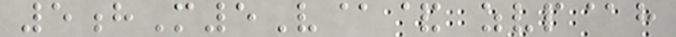5hM5V@& zvp@h
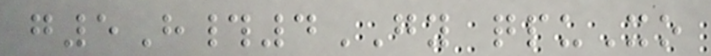g5H#4GY qpuXo
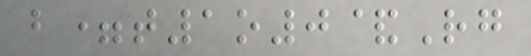b=t1o0&Rg
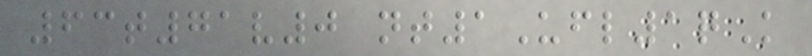63t71v0 nt1Ufl1qK
